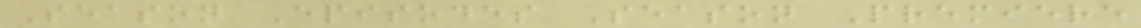Season Episodes Season Premiere
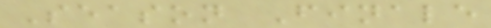Season Finale
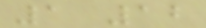1 12
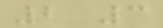2 3
